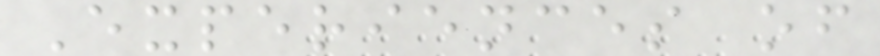Experiences of
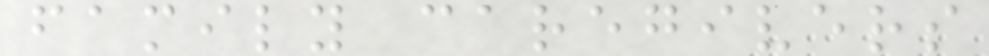family caregivers
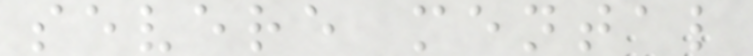severe mental
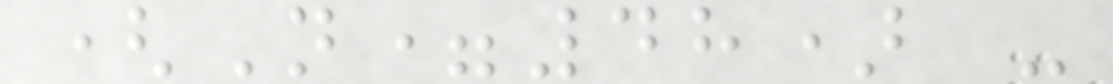(N=48) -
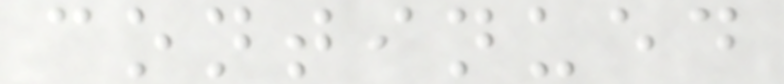continued
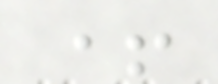+
